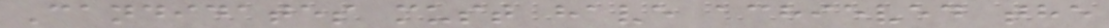Candidates must have achieved the
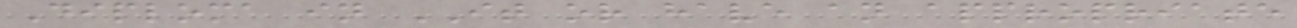Diploma in IT or have an appropriate
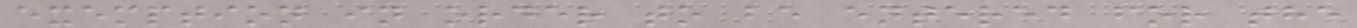exemption in order to be entered for the
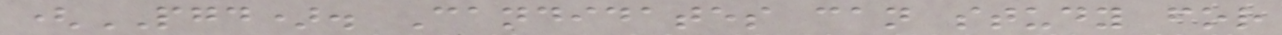(PGD). Candidates can study for
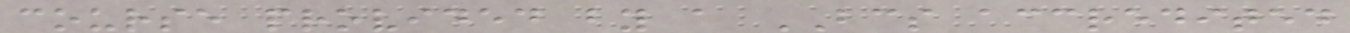course provided by a BCS accredited
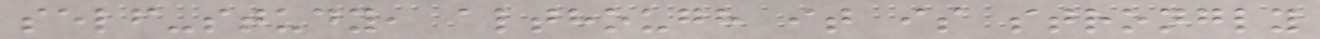self-study, although it is strongly
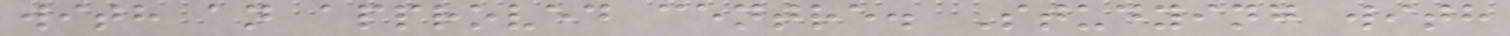with an approved centre. Studying with
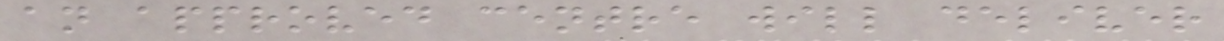an approved centre will deliver
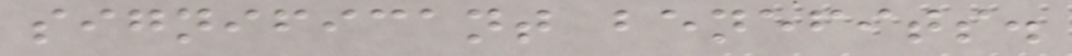significant benefits.
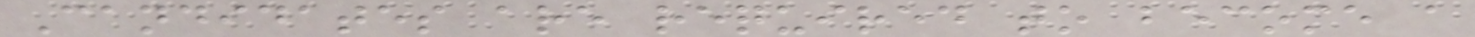Candidates are required to become a
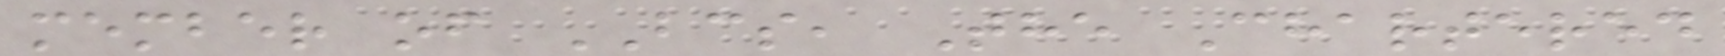member of BCS, The Chartered
